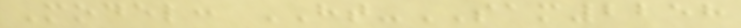Model: HT-SAM2258
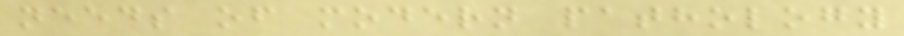needs of modern pathology
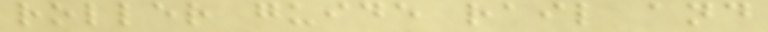roller guide rail and
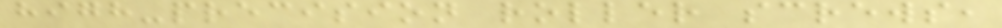high-precision roller screws,
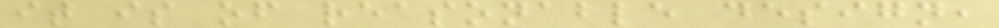it is of reasonable design,
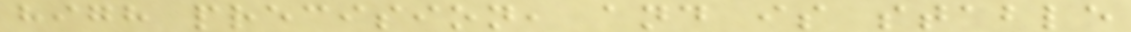high precision, and is stable
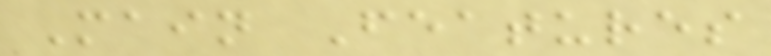Main Features
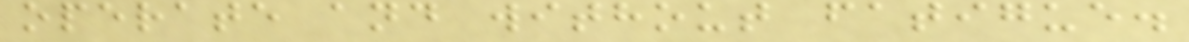operate and without fatigue.
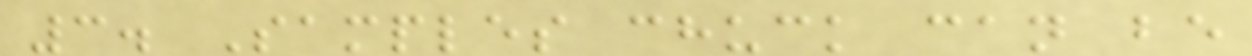3. Samples chuck can be
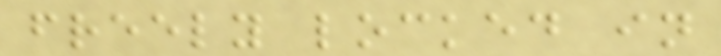freely locked in
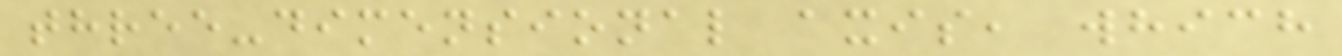three-dimensional axis, which
